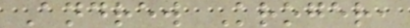Andrew Kroger,
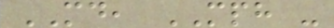MD, MPH -
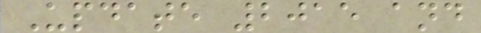Update 2015 and
